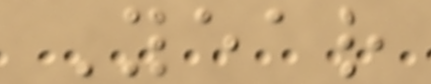Year
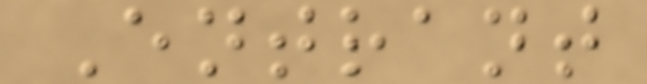Entrant
